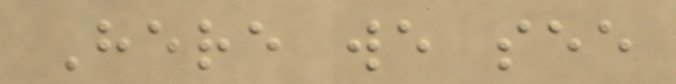Here we see
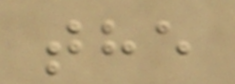the
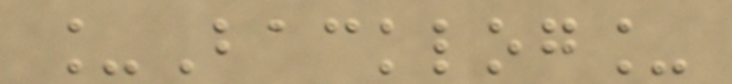_Backlog_
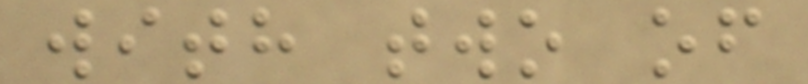with two of
